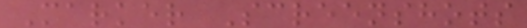Marker Screenshots
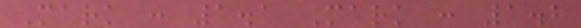Mark : 1.1 Mark : 1.2
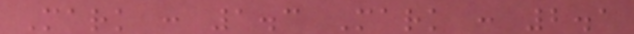Mark : 1.3 Mark : 2.1
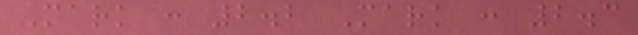Mark : 2.2 Mark : 2.3
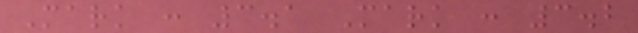Mark : 3.1 Mark : 3.2
